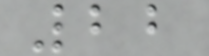22
